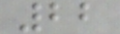22
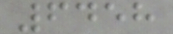6458
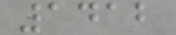1412
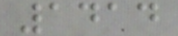1414
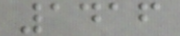1416
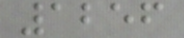1256
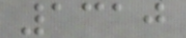1310
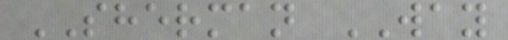SHERMAN WAY
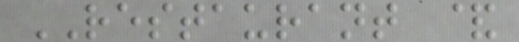RESTAURANT &
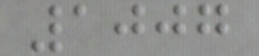1007
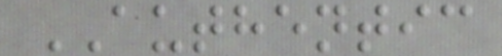AUTHENTIC
